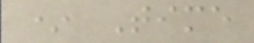* Time
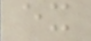ex
